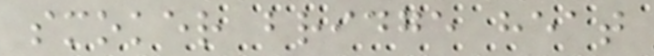smoker bridge heat
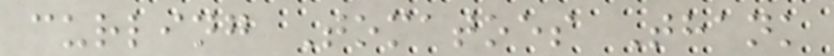curling Tomatoes Thank
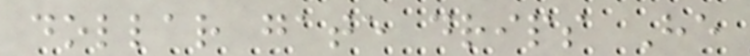dollar gate drips He
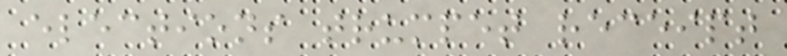elections trumpet receipt
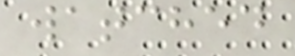watched
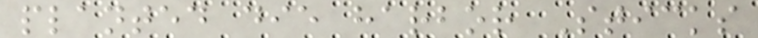planted die harbor Sticks
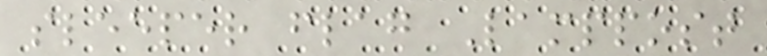sleeper flag Lamppost
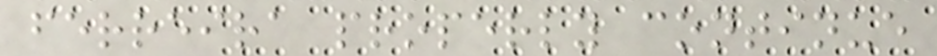ferreira properly continue
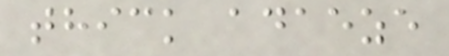thick adaeze
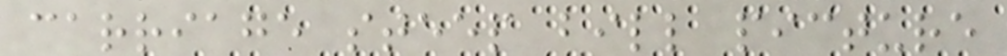carriage steep bill picture
